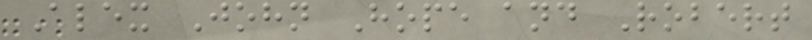Alex John Hope and Robert
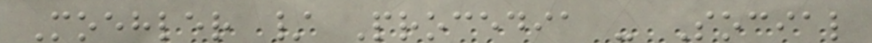Moehler / Procedia - Social
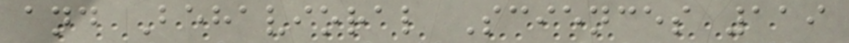and Behavioral Sciences 119
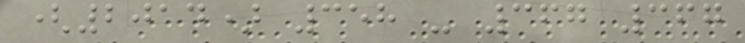(2014) 358 - 367 367
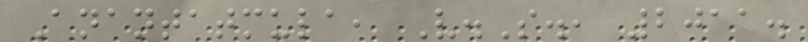Anantatmula, V.S., 2011.
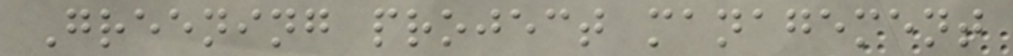Greening project management
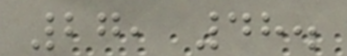27, 48.
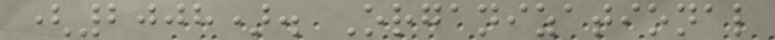(2008). Organizational
